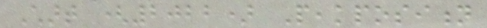Chart (2022) Peakposition
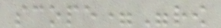scope="row
